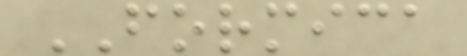FORMICA
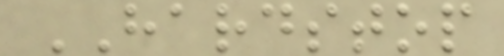HARDSTOP
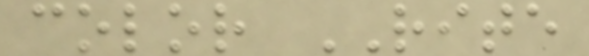color RITE
